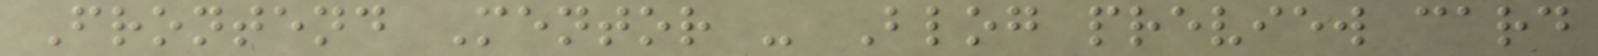Frontend Mentor - Blog preview card
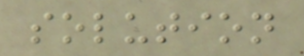solution
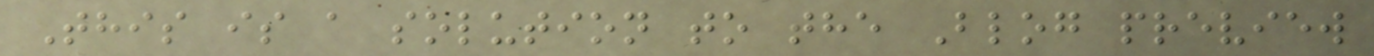This is a solution to the Blog preview
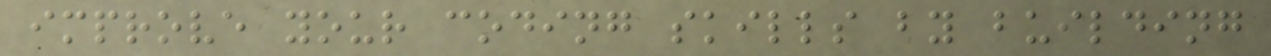improve your coding skills by building
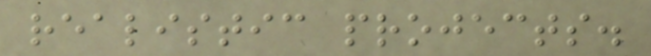realistic projects.
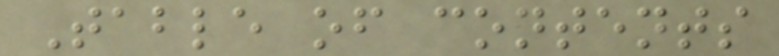Table of contents
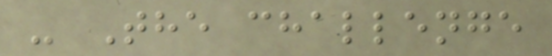- The challenge
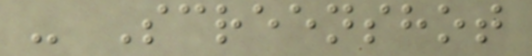- Screenshot
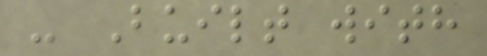- Built with
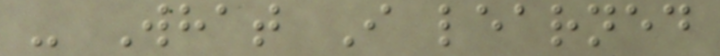- What I learned
